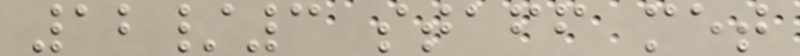12/3 staff met
